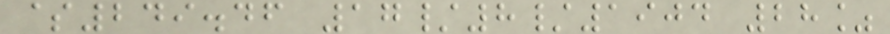$249.46 17/8/1904 28%
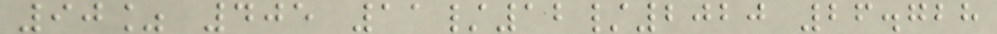90% 405 11/12/2020 26.728
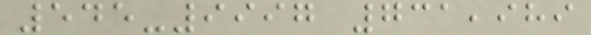545-9997 731,989
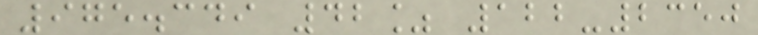975.349 42% 122-2350
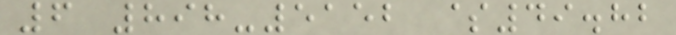6 898-5152 $49.82
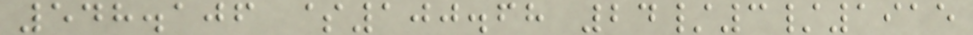548.106 $100.68 24/3/1915
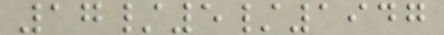17/5/1947
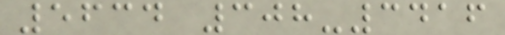5634 308-3416
